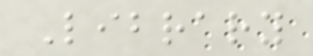Library
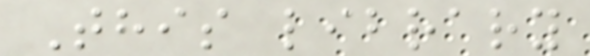This library
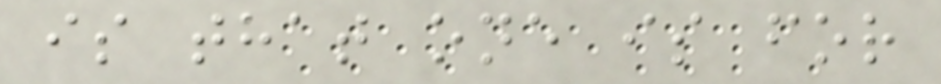is that one is for
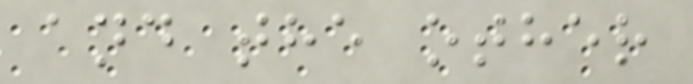and the other
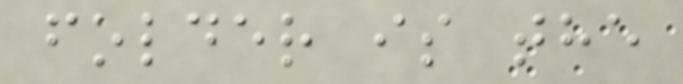folder is the
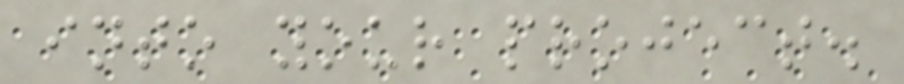into your project.
